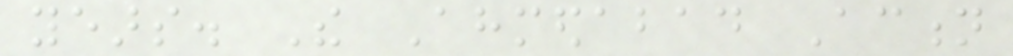years. The Ahmedabad Action
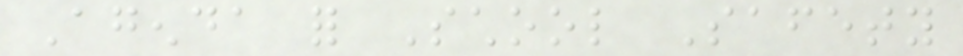Agenda for School Safety
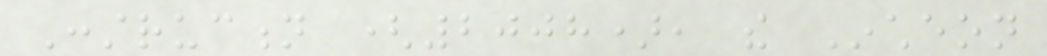Construction (2008), the Incheon
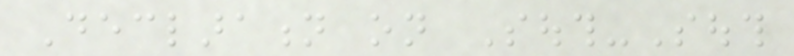Declaration on South-South
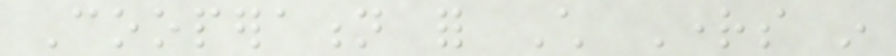Cooperation for Child Rights in
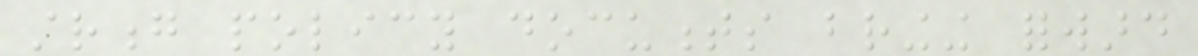strong policy documents bringing forward
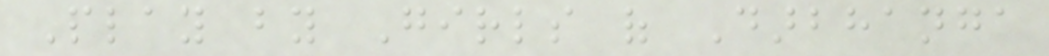Play by Girls of Darbhanga
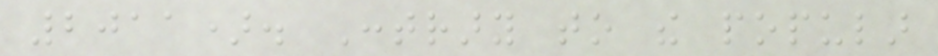2011). Contrary to the popular
